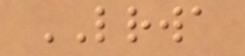LRWA
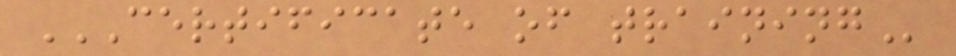CERTIFICATE OF TRAINING
